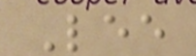Lee
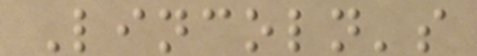Lincoln's
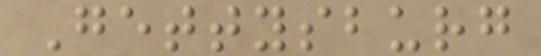Gettysburg
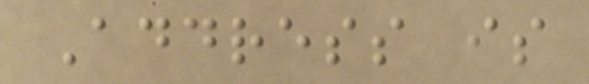Address is
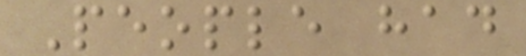People had
